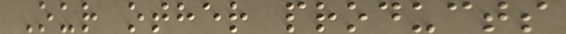Our other products
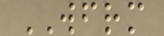WFRM
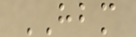HBM
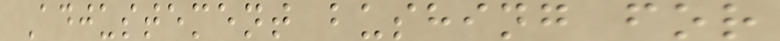Adjustement bushing for
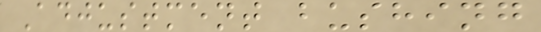Adjustment bushing
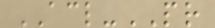ACL-PR
